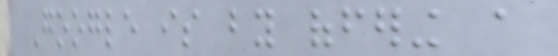Google is by offering a
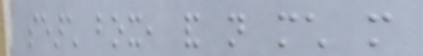search box, and not much more
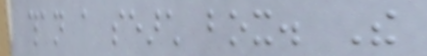than a search box. The
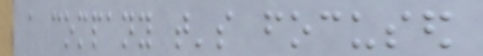a company that's focused
